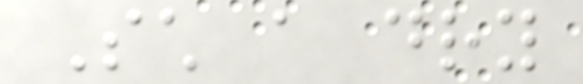Such a dry
